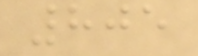805
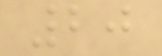20
